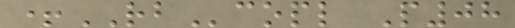+RBcopl P08
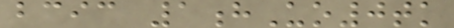bcic 1hUo0tk
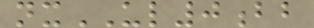nxUL0bb
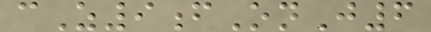cZ9fOnJ6
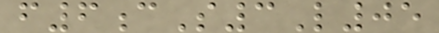f6cS3L05
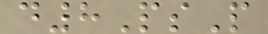d8PsP
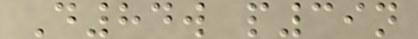D84w p39n
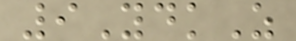9YdkZ
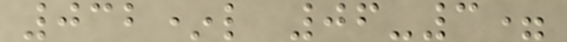032*l 06-3=
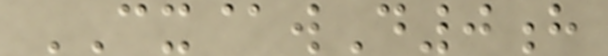CX@wD0h
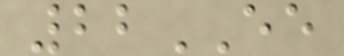22EE
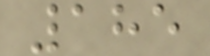185
